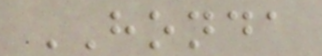HONDA
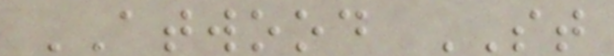ATWOOD ST
